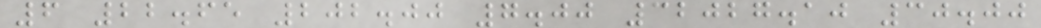6 22.65 202.00 7.00 32027.10 30.00
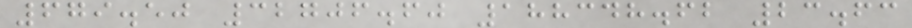679.50 32706.60 188348.62 23.63
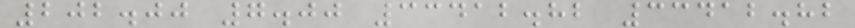202.00 7.00 33412.82 33412.82
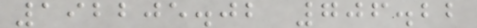192205.02 706.22
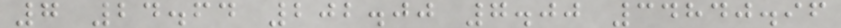7 24.64 202.00 7.00 34840.96
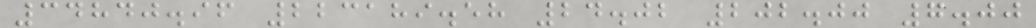34840.96 223189.58 24.02 202.00 7.00
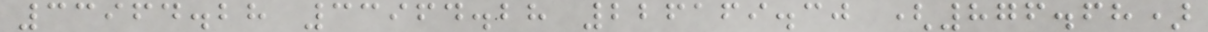33964.28 33964.28 226169.30 (876.68)
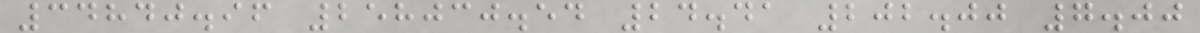34840.96 258030.54 24.41 202.00 7.00
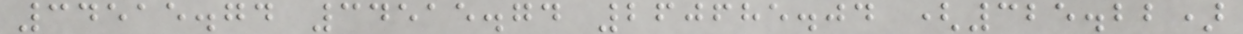34515.74 34515.74 260685.04 (325.22)
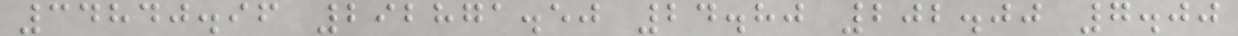34840.96 292871.50 24.80 202.00 7.00
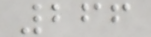266
